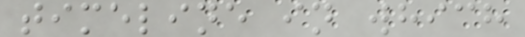timeline in which
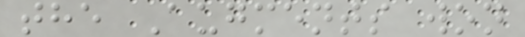the Augments won
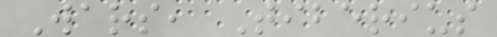Wars, Tiberius
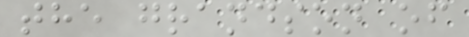the grandson of
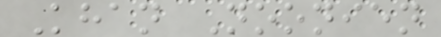Khan Noonien
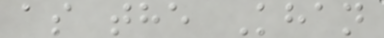as the Khan
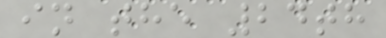in the 24th
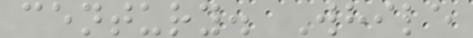century. While
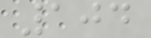104
